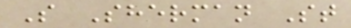S Sherman St
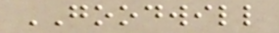GOODWILL
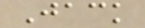Jack
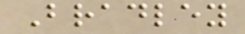Bradley
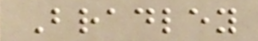Bradley
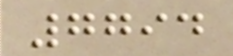7794
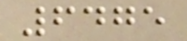6475
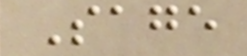Sage
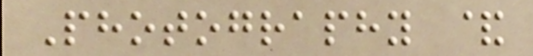Photography &
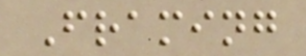Framing
